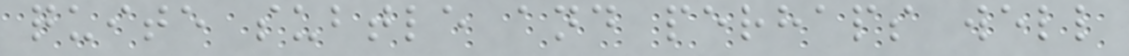quite subtle and perhaps well
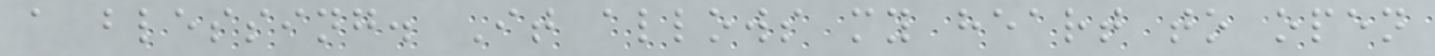a blessing. It allows my heart to open
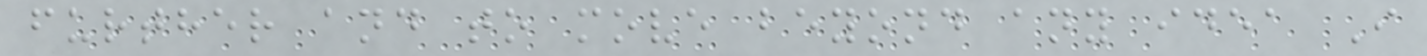further and to move beyond any idea I
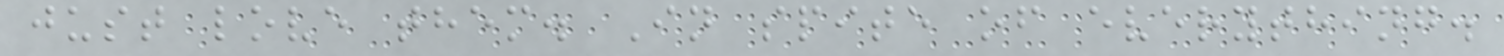just love them. In spite of everything.
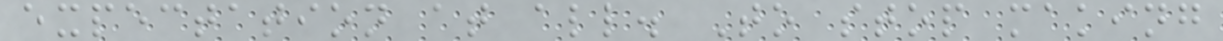expectation at all. To stop making
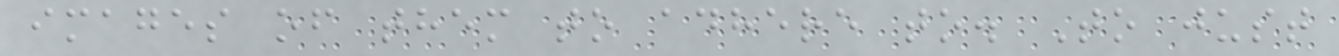images of them to adhere to. To just
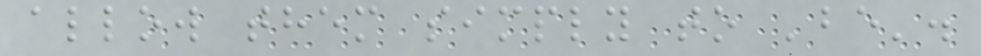allow them simply to 'be'.
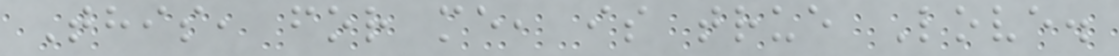This, for me, is true Love.
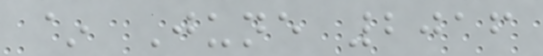~ June 2016
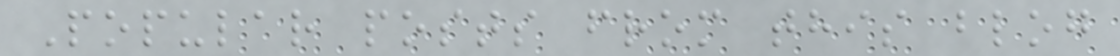Popular posts from this blog
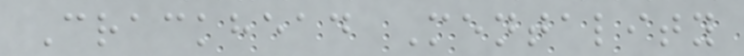Crackhead Mentality
